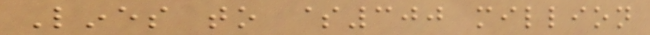Lines to $300 million
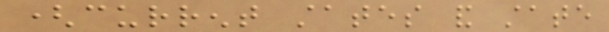(current states and state
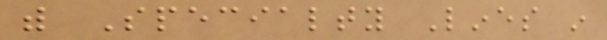with Specialty Lines in
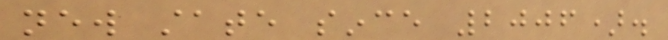new state since 2006).
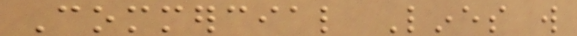Commercial Lines will
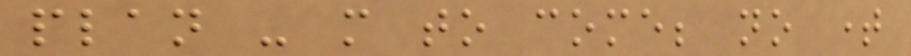plan - more to come; no time
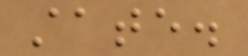state.
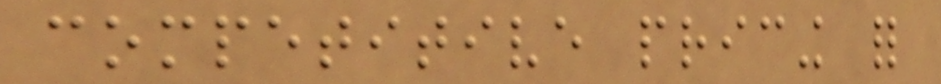competitive pricing for
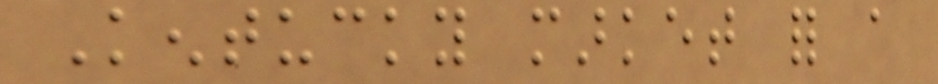Kentucky market for a
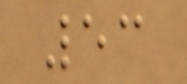53
